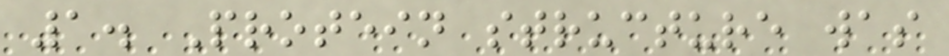1. Protein structure was
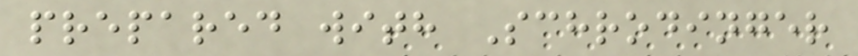prepared with Schrodinger
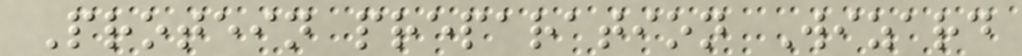Protein preparation Wizard
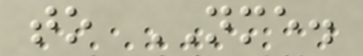to NME.
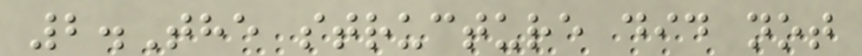2.The structure did not
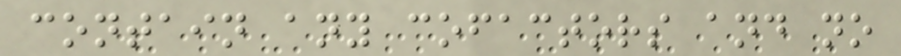contain any cofactors and no
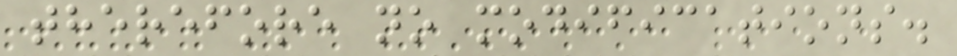therefore no modifications.
